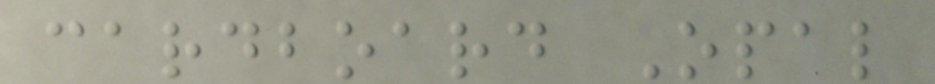cardboard Opal
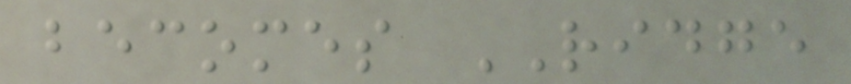becomes RIDGE
